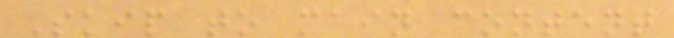Skip to main content
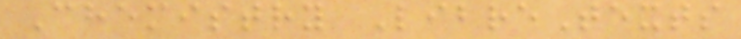Chemistry LibreTexts
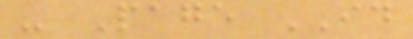- Page ID
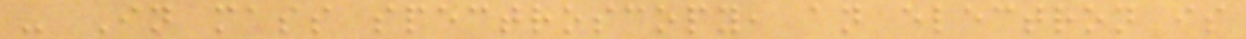- In mass spectroscopy, an electron is
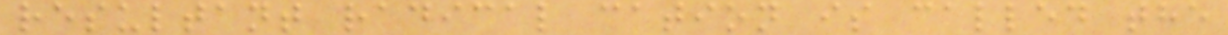resultant radical cation is called the
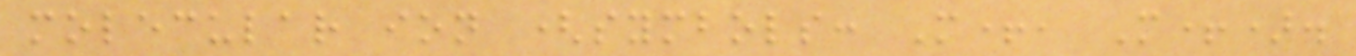molecular ion (symbols: M+, M+).
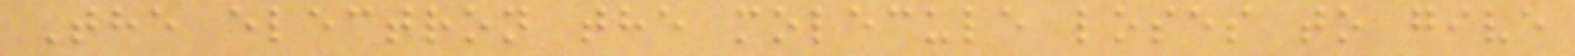The electron the molecule loses to give
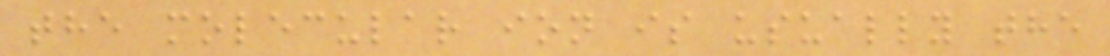the molecular ion is usually the
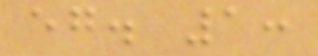eg. 1:
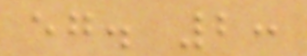eg. 2:
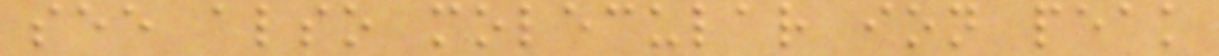see also molecular ion peak
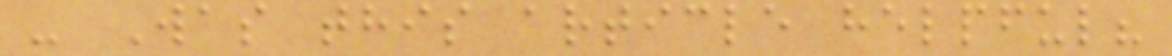- Was this article helpful?
